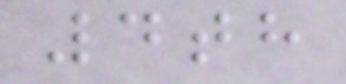4th
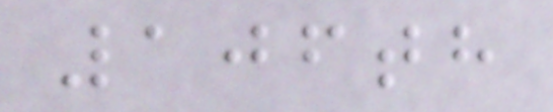106th
